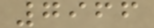7966
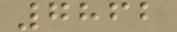7862
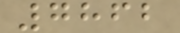7862
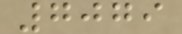7079
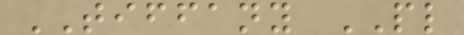TIFFANY PL
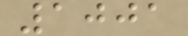1001
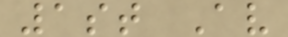1st Av
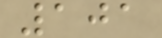101
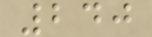240
